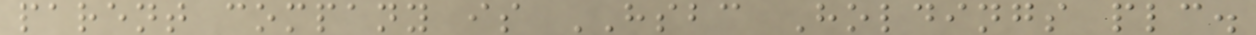parent company is HSBC Holdings plc.
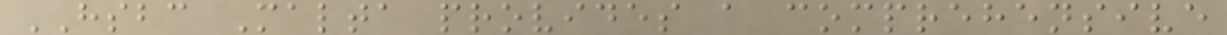HSBC Malta provides a comprehensive
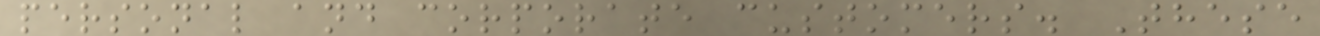personal and corporate customers. These
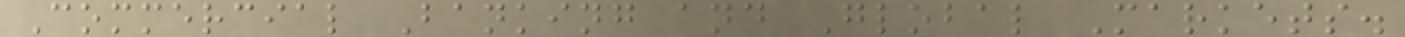Commercial Banking and Global Markets.
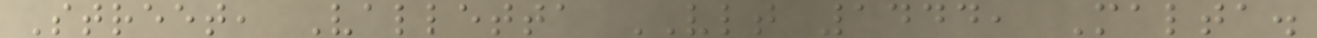Street, Valletta VLT 1444, Malta.
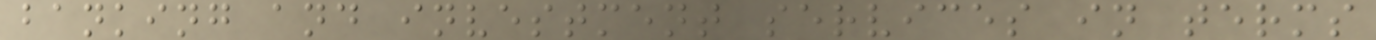banking and investment services in terms
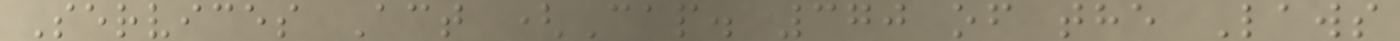Services Act (Cap. 370 of the Laws
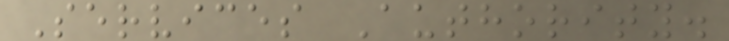Services Authority.
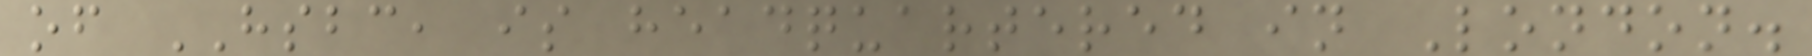of HSBC, is headquartered in London.
